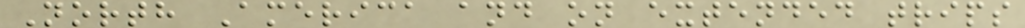North America and on extended trips
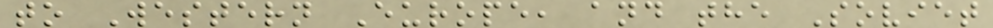to Western Europe, and the Soviet
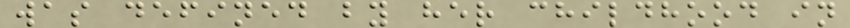was defined by her childhood in
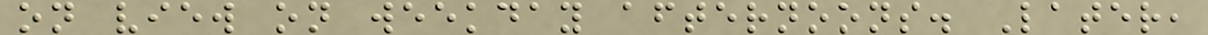on view on weekday afternoons. Later,
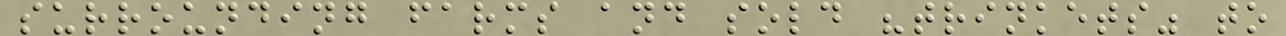surrounding farms and sold "trinkets" to
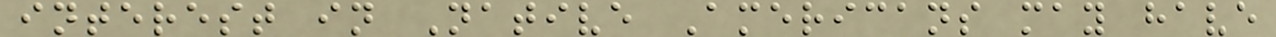interest in Native Americans may have
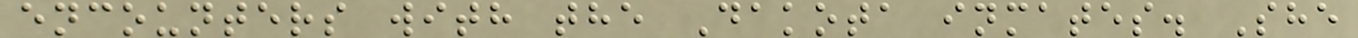encounters with the Dakota inmates. She
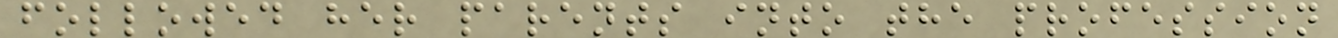followed her parents into the profession
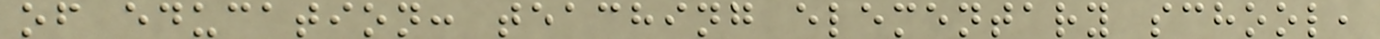of education: teaching elementary school,
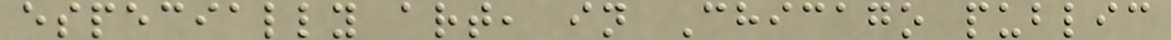especially art, in Chicago public
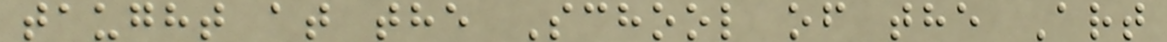taught at the School of the Art
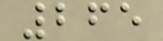265
